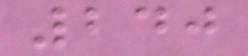240
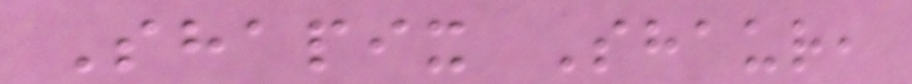Shapix Shaur,
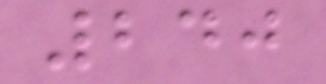240
